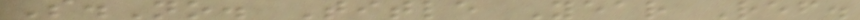S.No. Title Year Ref.
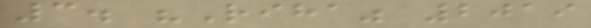3. "Riha" 2019
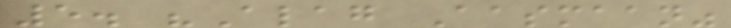5. "Alag Aasmaan"
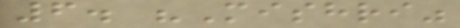6. "Mishri"
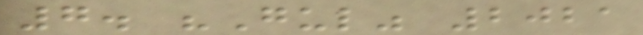7. "Gul" 2021
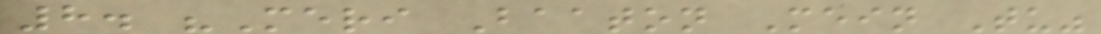8. "Meri Baaton Mein Tu"
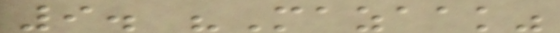9. "Mazaak"
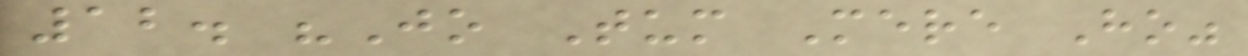12. "Jo Tum Mere Ho"
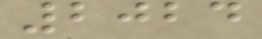2024
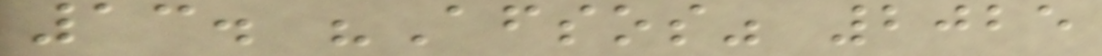13. "Afsos" 2025
